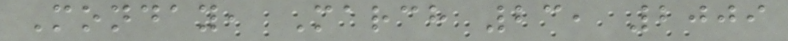Monday, March 23, 2009
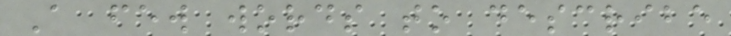A few words to describe
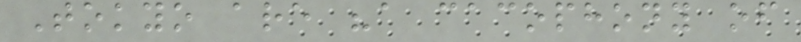Tokyo are "a cacophony of
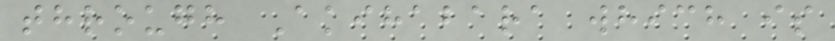through Akihabara which is
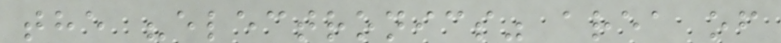the "electronics" area of
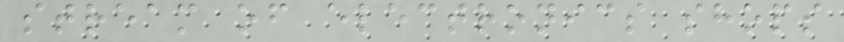stream of electronics shops
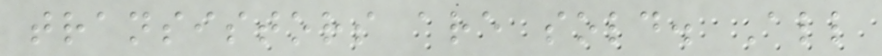transistors are sold. All
